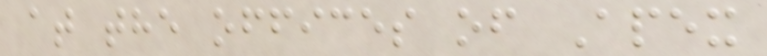at the offices of Apex
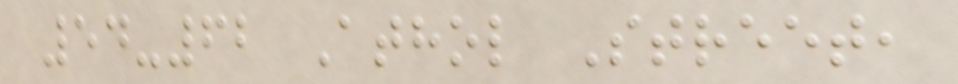54-62 Athol Street,
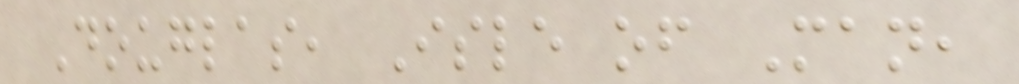Douglas, Isle of Man,
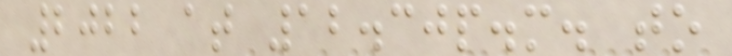2022 at 12.30p.m. to
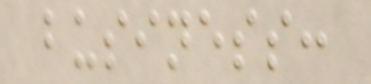business:
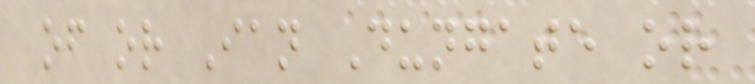of or Ian Dungate or
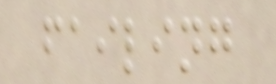failing
